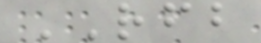RFB
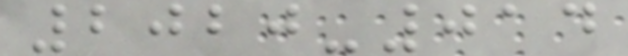2020-014
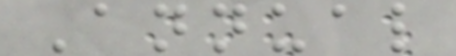Annual
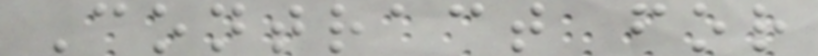Contract for
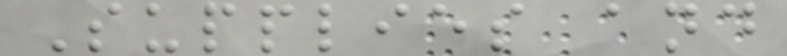Supplies and
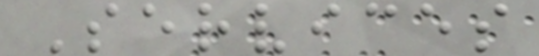Services
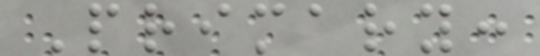Primary:
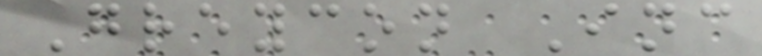Greycon Inc
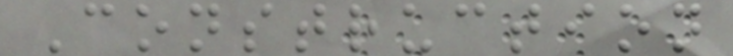Construction
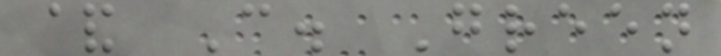& C. Green
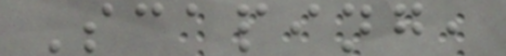Scaping,
